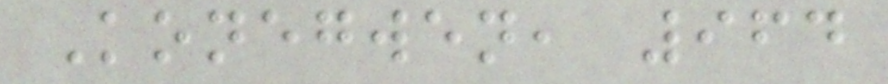Konegwen, 964
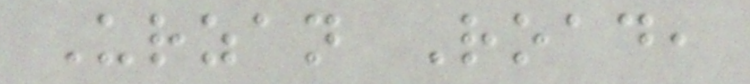Urzan Road,
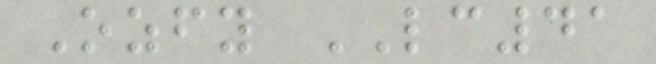Ozfy LC41
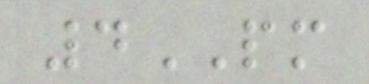4PM
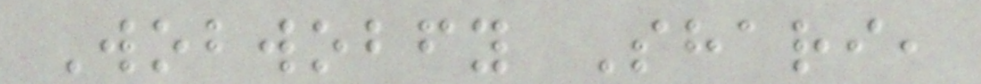Wobwobfy Shari,
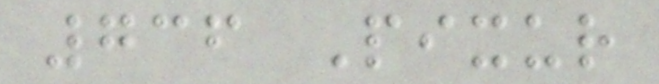736 Pixur
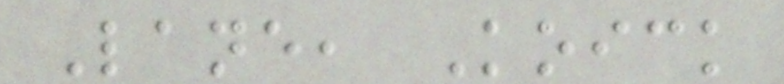Lane, Koick
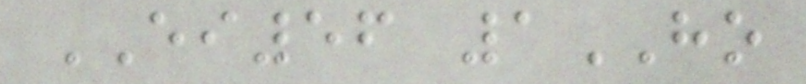EI56 1HO
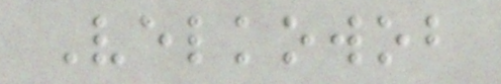Velkowob
